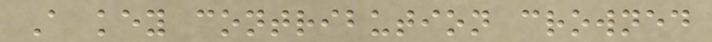A key contribution crowned
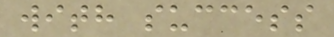with success
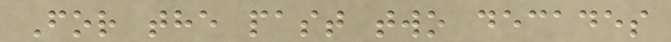For the past two decades
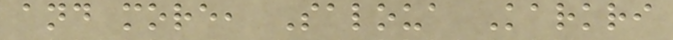and more, Saloua Karkri
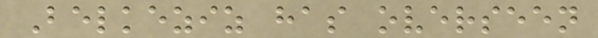Belkeziz has overseen
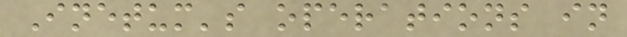Inetum's operations in
